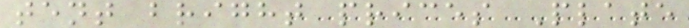tent bright prices Plate
